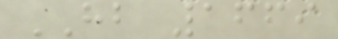HB 1669
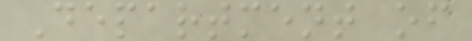Department of
